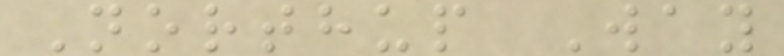Northup Way
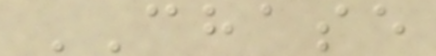CHASE
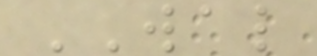WAL
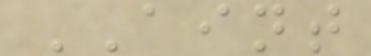AINT
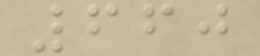660
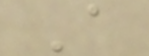A
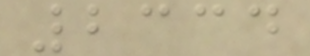2334
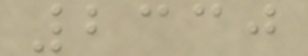2330
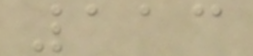113
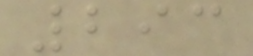293
